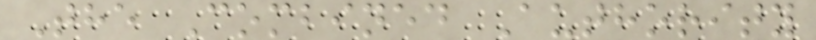The Combined Authority
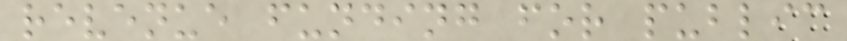revenue funding for public
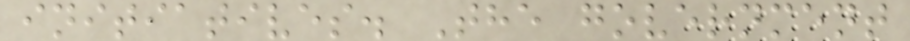initiatives. The government
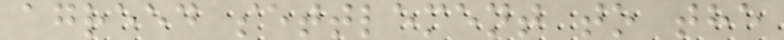agreed settlement to the
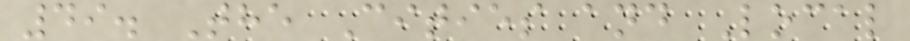49. The Cities and Local
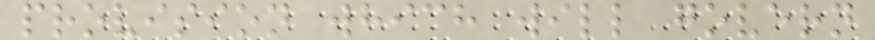provision which will govern
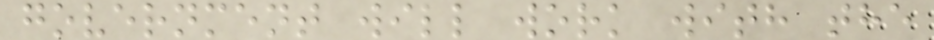government will work with the
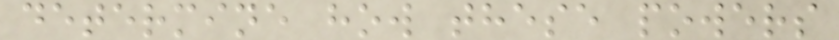determine how these powers
